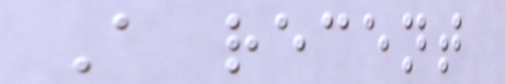A recent
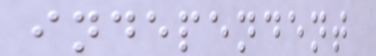independent
